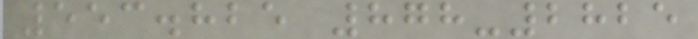553.825 878-2825
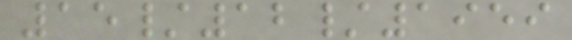15/12/1959
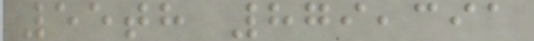55th 879,391
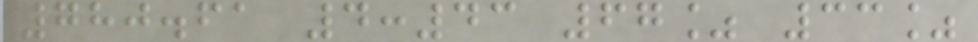780.61 4:43 67% 33%
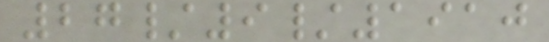27/9/1910
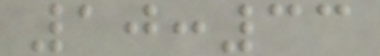10:33
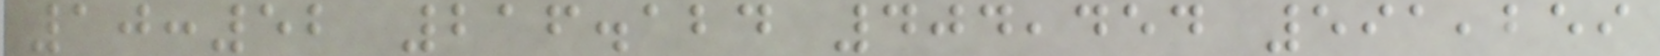10:52 216.124 404,454 591,259
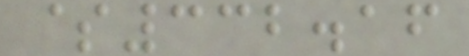$332.16
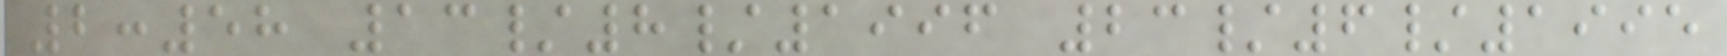2:58 13/8/1996 23/6/1995
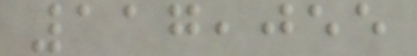117,055
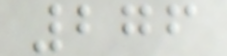276
